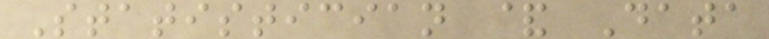Statistician & Data
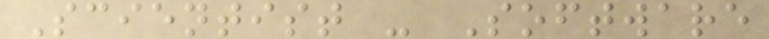Scientist - Software
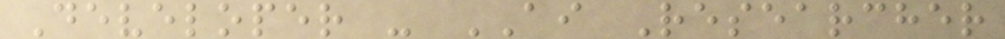Developer - AI Researcher
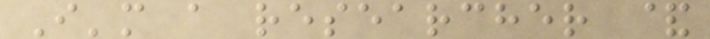I'm a researcher &
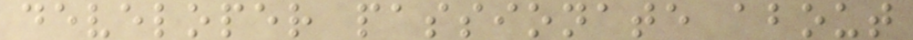developer passionate about
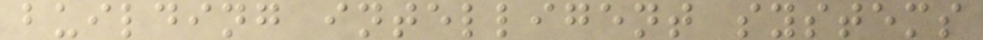building intelligent systems
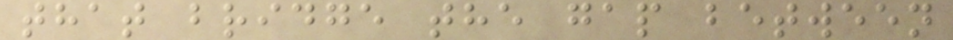that bridge the gap between
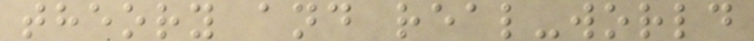theory and real-world
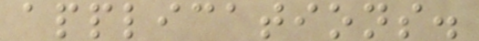applications.
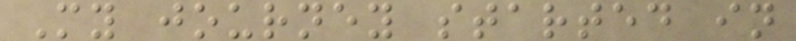My journey started in
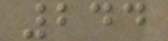244
